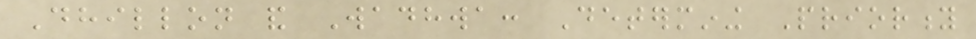Dhillon and Wadhwa: Determining Priority
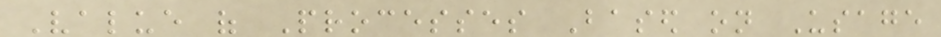Value of Processes Based on Usage
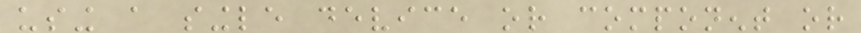using a single device or component or
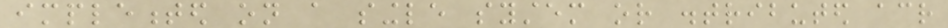implemented on a single system or distributed across
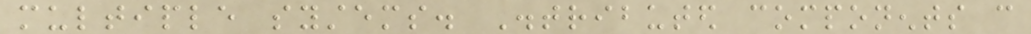multiple systems. Distributed components can
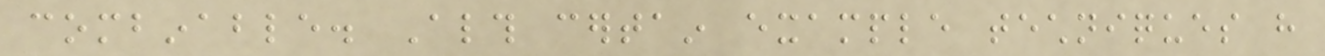combinable. Although certain example techniques have
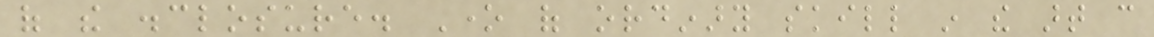of the disclosure. One of ordinary skill in the art can
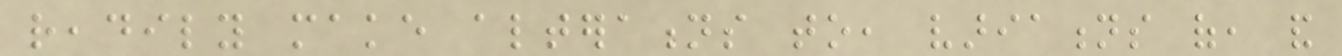readily make alterations to, variations of, and
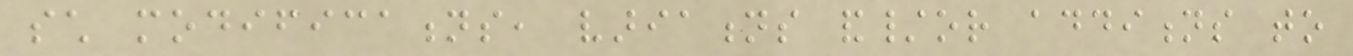such modifications, variations and/or additions to
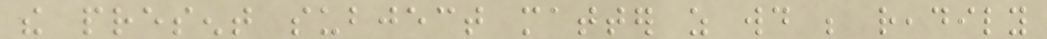the present subject matter as would be readily
